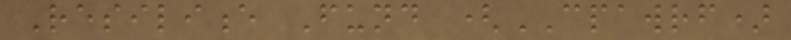Resilience Fund (CPAWRF)
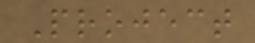Project
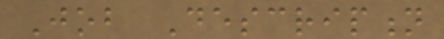Job Description
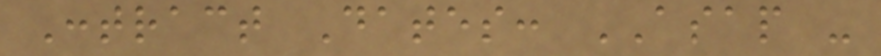Contract Dates: ASAP -
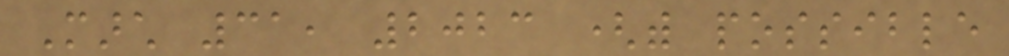March 31, 2023 (with possible
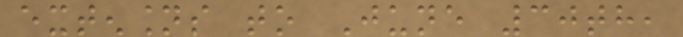extensions to June 30th,
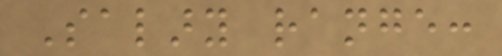Salary range:
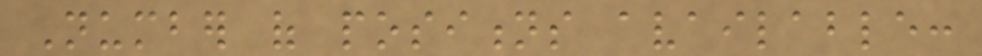Number of positions available:
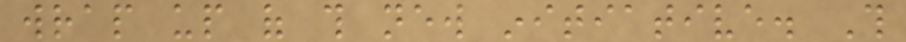wrap up of this new initiative. This
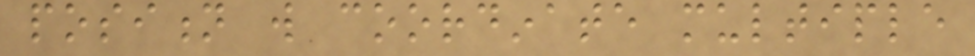position will coordinate multiple
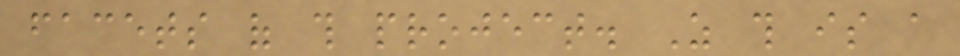facets of this project. As this is a
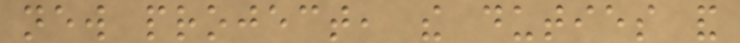new project, the duties and
